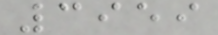3959
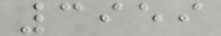3959
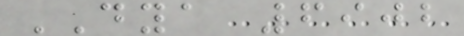DYA 6902
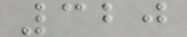320
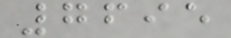7695
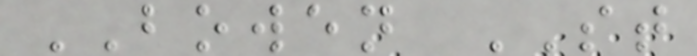BOWEN ST
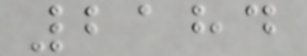2184
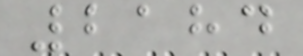2184
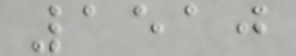1510
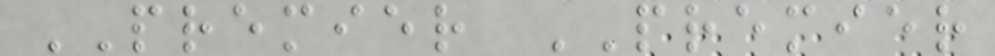PREMIER PREMIER
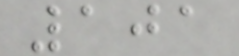101
